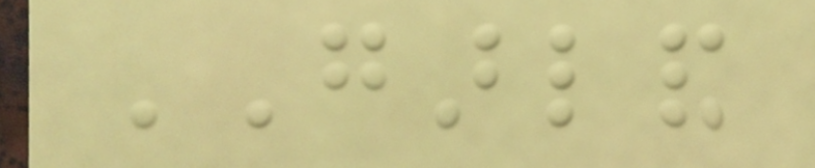GARLAND
